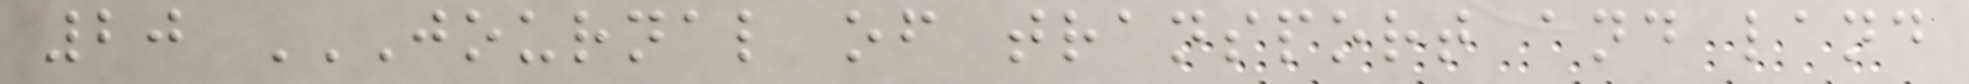20 JOURNAL OF TRANSPORT AND LAND
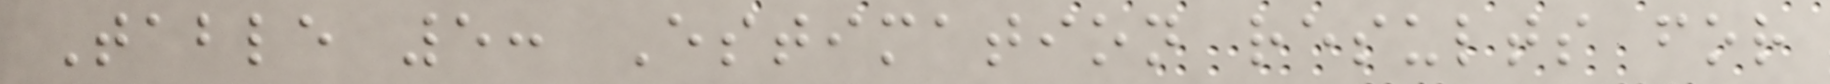Table 5: Estimation results for
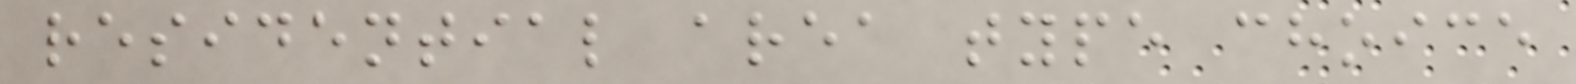residential area type choice
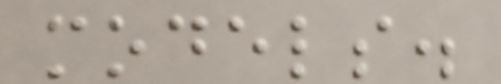models.
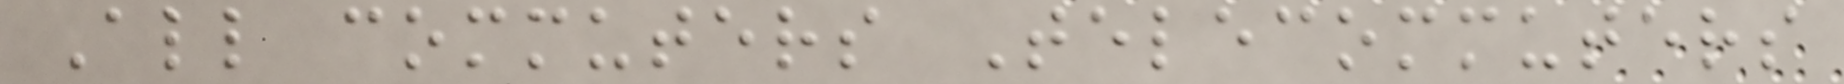All commuters Telecommuters
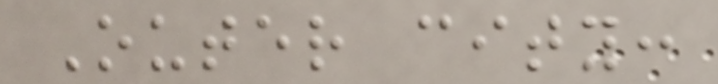Outer city:
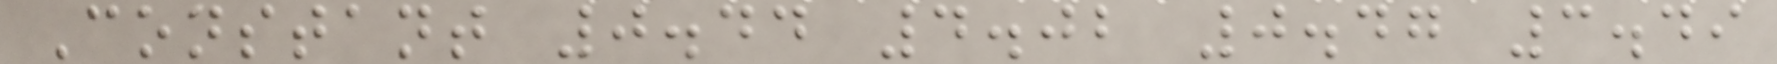Constant 0.44 4.02 0.47 3.49
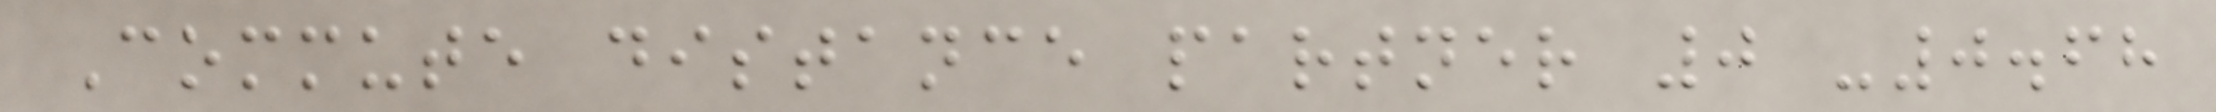Commute distance partner 0 -0.68
